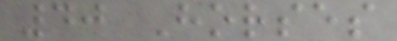40 Horses
